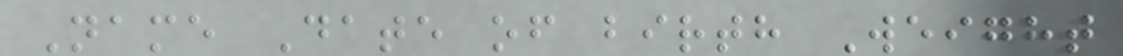Name Date of birth Weight
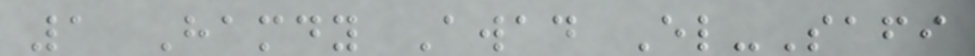1 Hamdy Awad El-Safi
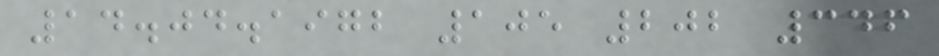14.04.1972 105 202 346
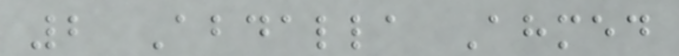2 Abdalla Ahmed
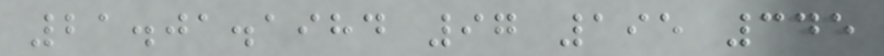21.01.1984 97 195 345
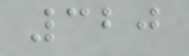320
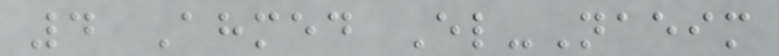4 Ahmed El-Naeim
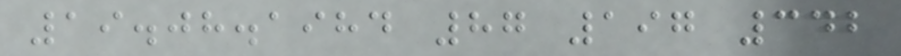19.08.1984 87 197 342
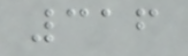316
